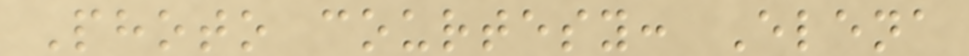Photo courtesy: Elena
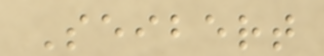Seibert
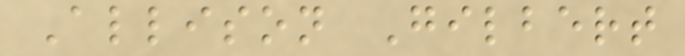Allison Gilbert
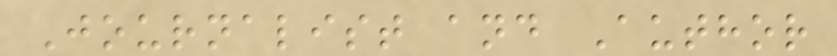Journalist and Author
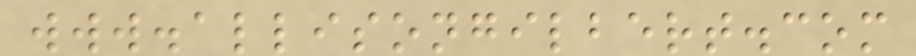www.allisongilbert.com
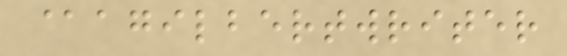@agilbertwriter
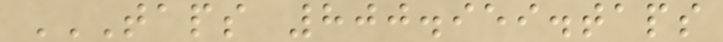TAPS 800.959.TAPS
